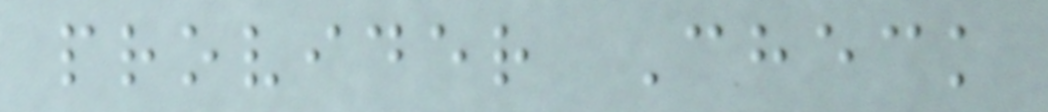provider Check
